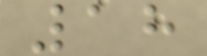18
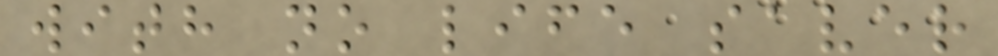with no life saver
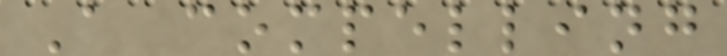A compelling
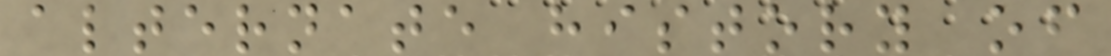alternate history of
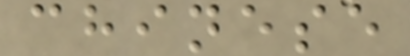chinese
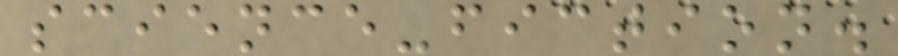science-fiction.
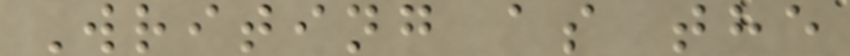Writing as the
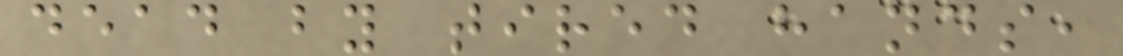dead by tired hands,
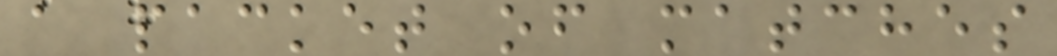a packet of matches
